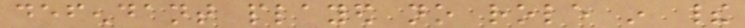defendant played no role in their
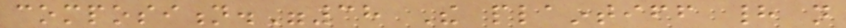composition."38 The plaintiff had not
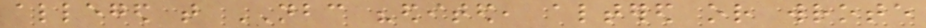alleged that NBC "edited, altered or wrote
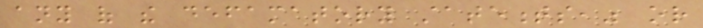any of the defamatory statements," or
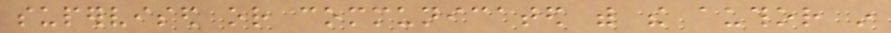supervised or communicated with the author in
